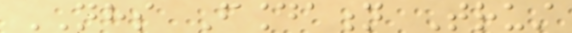NHS Foundation Trust
